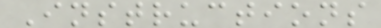Instructions
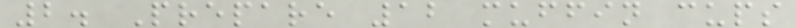2. Prepare 12 muffin cups
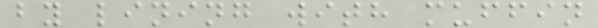by lining with muffin
